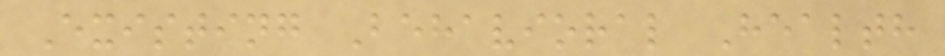Existing Behavioral Health
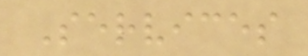Services
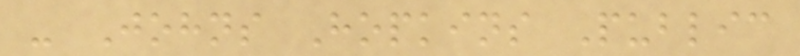- Johns Hopkins Public
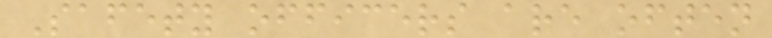Safety officers are often
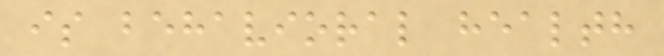is behavioral health
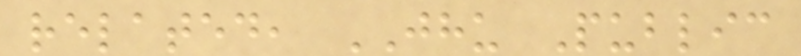related, JHU Public
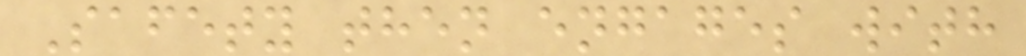Safety then engages with
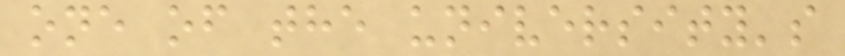one of the university's
